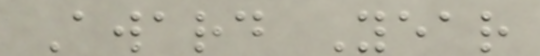Award Year
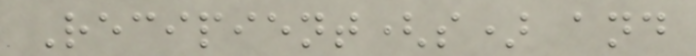Recipient(s) and
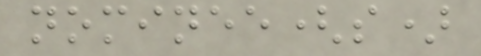nominee(s)
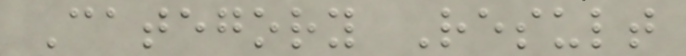Category Result
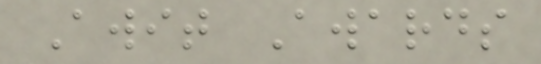Awit Awards
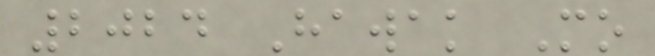2024 Hawak Mo
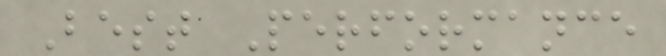Best Performance
